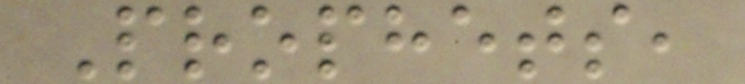Prophets,
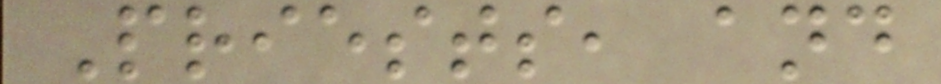Priests, and
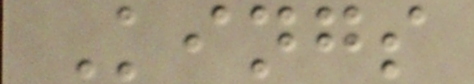Kings
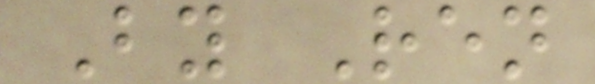By Ren
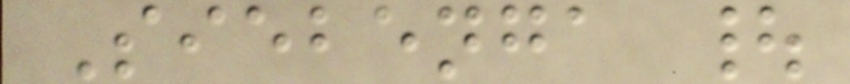Siebenga |
